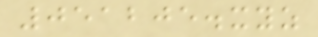051205.xyz
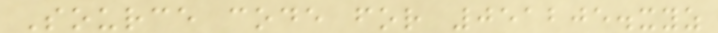Source code for 051205.xyz
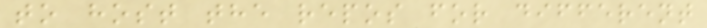to host the repos for different
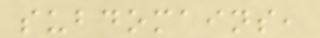subdomains,
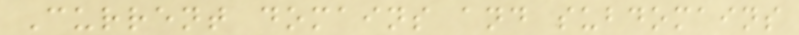Current domains and subdomains
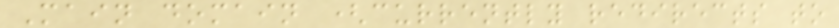Main domain (currently redirects to
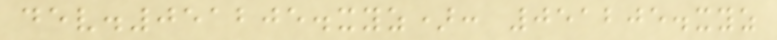dev.051205.xyz): 051205.xyz
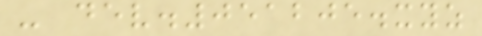- dev.051205.xyz
